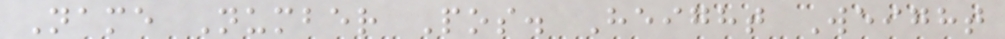Name Number Pos. Height Weight
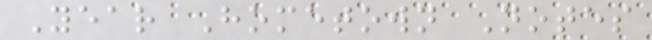Year Hometown Notes
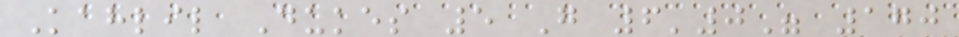Kahlil Dukes 5 G 6'0" 170
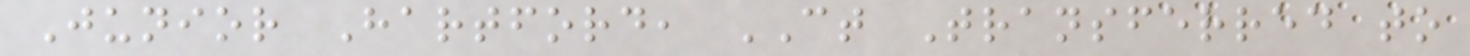Junior Hartford, CT Transferred to
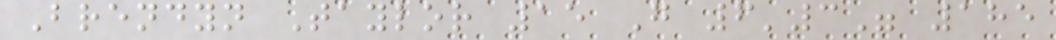Brendyn Taylor 15 G 6'3" 185
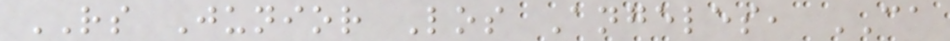RS Junior Los Angeles, CA
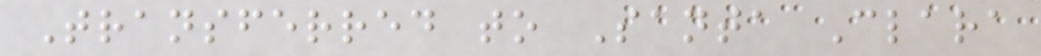Transferred to Santa Clara
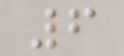6
